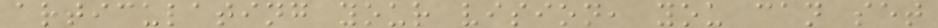articulating your vision, you can set
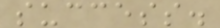success.
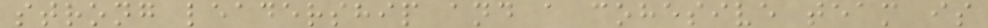strong leadership and a cohesive team is
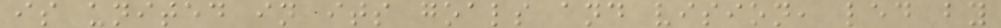is united in its goals and vision, led by
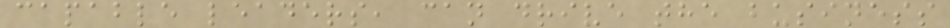capable leaders, can drive the business
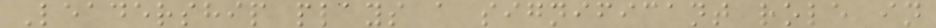Leadership plays a significant role in
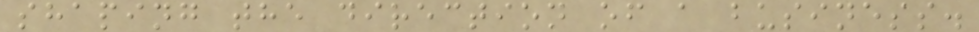shaping the direction of a business.
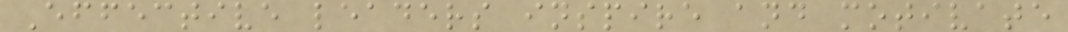Effective leaders inspire and motivate
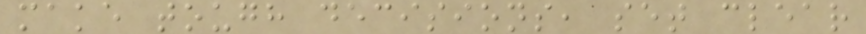make tough decisions, set clear
